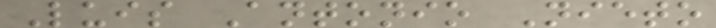Luis Antonio Nieto
